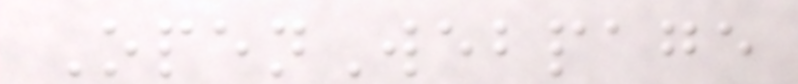OpenWebpage
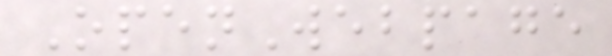OpenWebpage
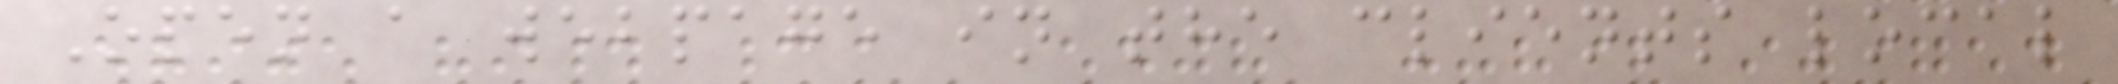Open a webpage in the clients local
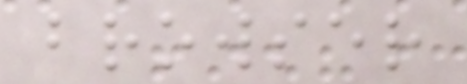browser
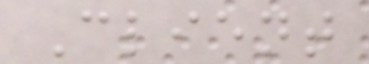Client
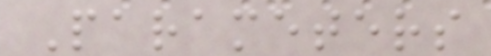Parameters
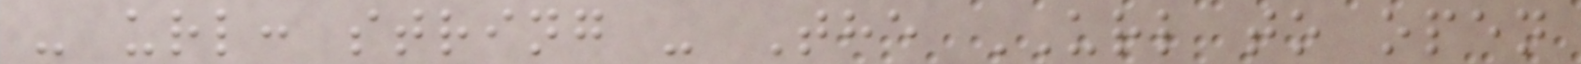- url: string - The URL to open
